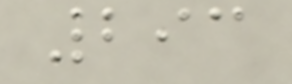293
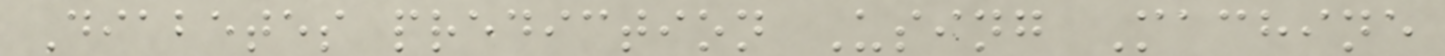Diabetes prediction Using Machine
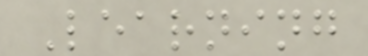Learning
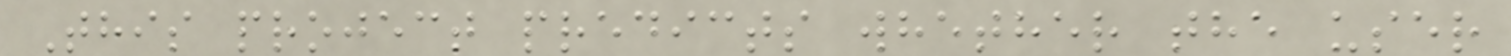This project predicts whether the user
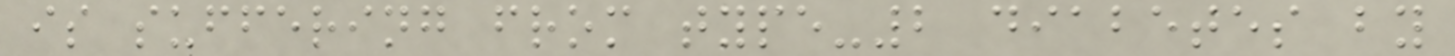is suffering from type-2 diabetes by
